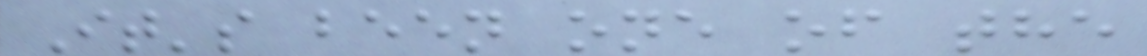It's been one of the
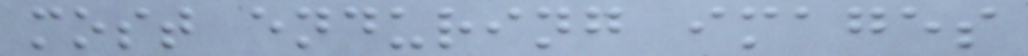most enduring images
